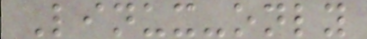Linux-only
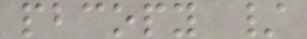pbcopy /
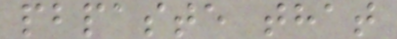pbpaste that
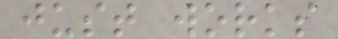just works
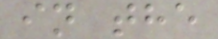in the
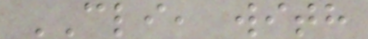CLI, with
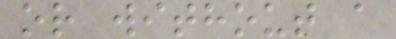or without a
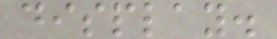display.
